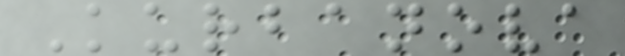Kurbanova
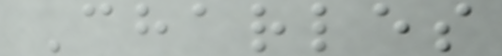Charles
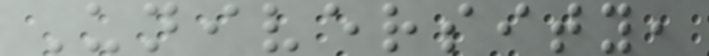University,
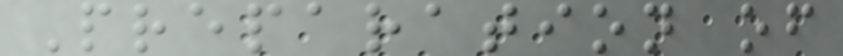Preparation of
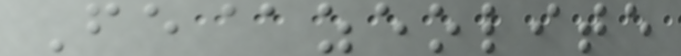Fe@zeolite
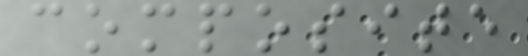composite
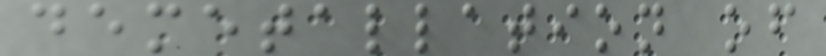demetallation of
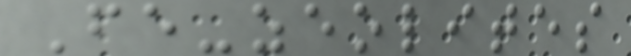Fe-zeolites
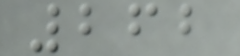262
